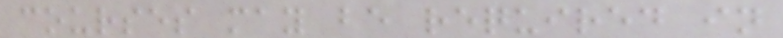courses may be required in
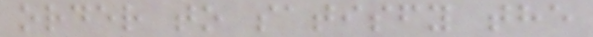order to satisfy the
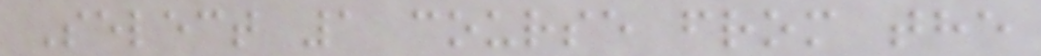Select 1 course from the
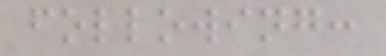following:
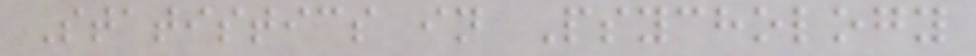Statistics in Psychology
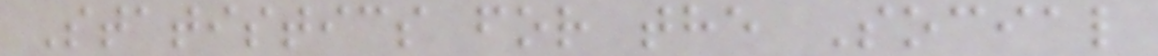Statistics for the Social
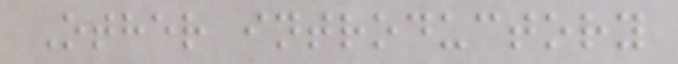Other introductory
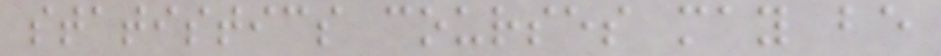statistics courses may be
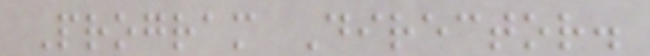Program Director.
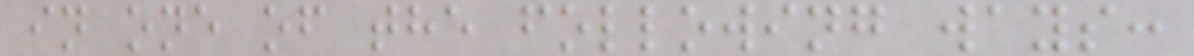in one of the following ways:
